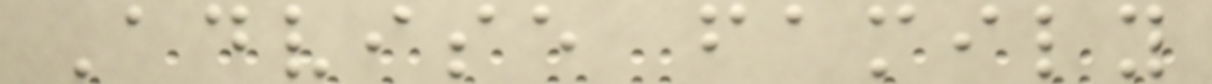Advise family
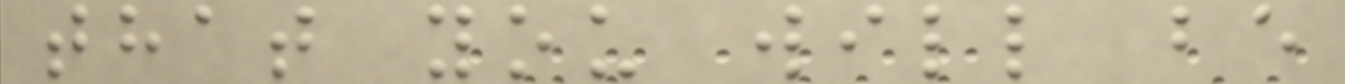that you will be
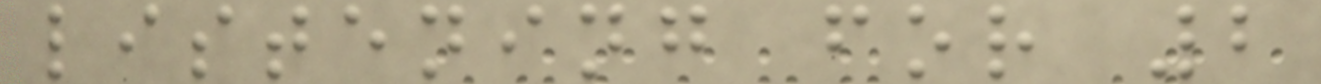listening for 2
